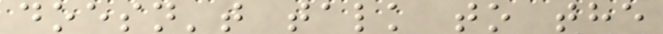doesn't talk to the
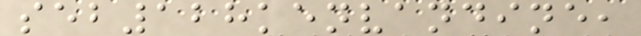seb128kenvandine,
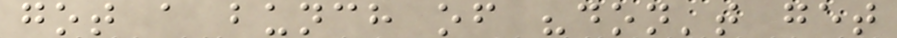got a bunch of "don't get
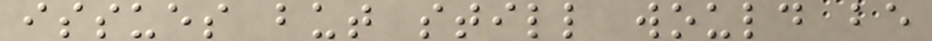issues but still would be
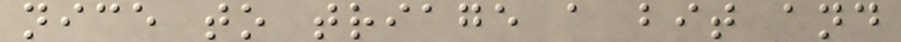nice to triage a bit and
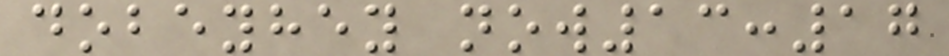dobeyhey now13:17
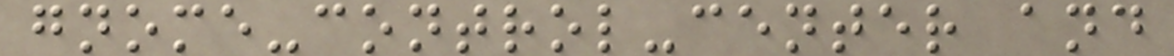gnome-control-center and
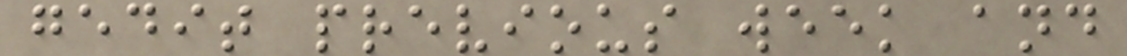gedit previous week and
